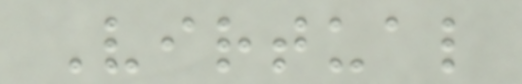Virtual
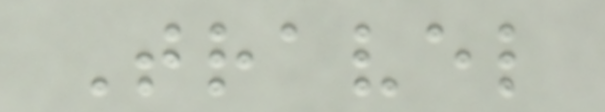Travel
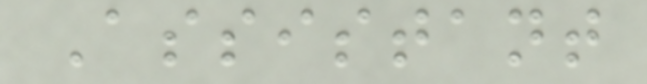Assistant
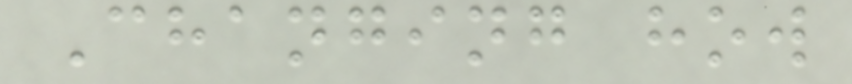Changing how
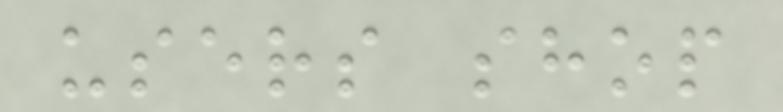users shop
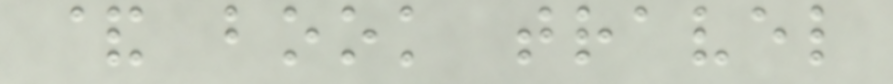& book travel
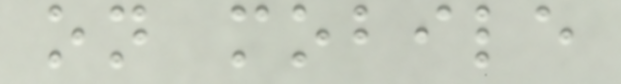on mobile
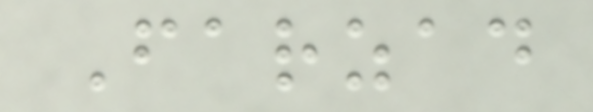Farzad
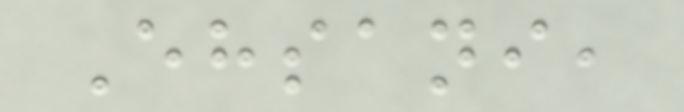Ehsani,
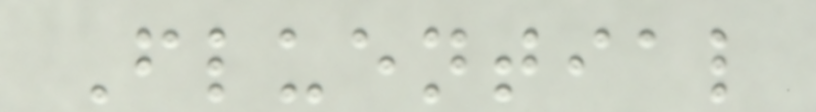Fluential
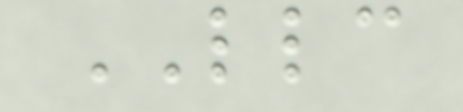LLC
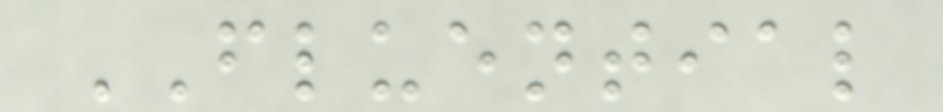FLUENTIAL
